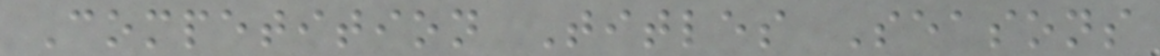Competition Titles Seasons
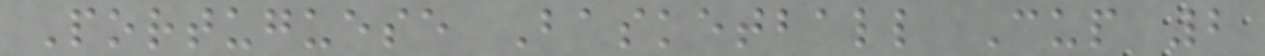Portuguese Basketball Cup 2
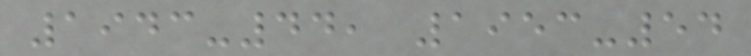1943-44, 1953-54
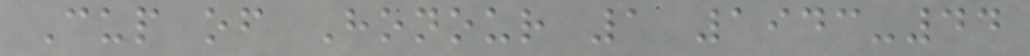Cup of Honour 1 1943-44
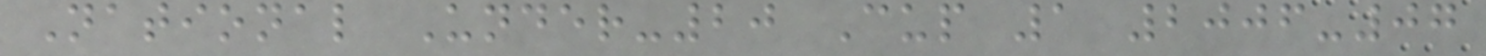National Under-20 Cup 1 2006-07
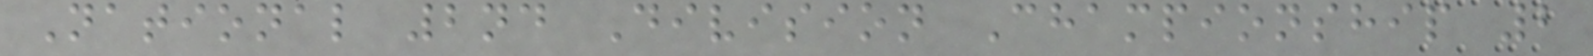National 2nd Division Championship 2
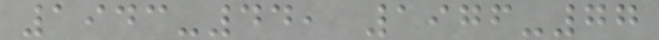1943-44, 1976-77
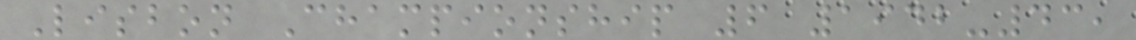Lisbon Championship 6 1942-43,
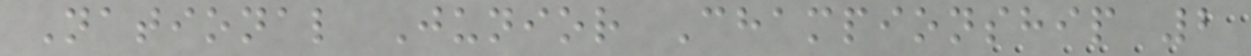National Junior Championship 2
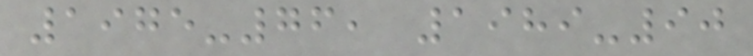1975-76, 1989-90
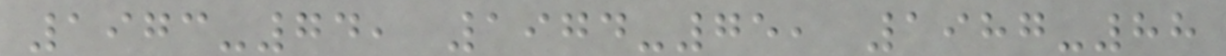1973-74, 1974-75, 1987-88
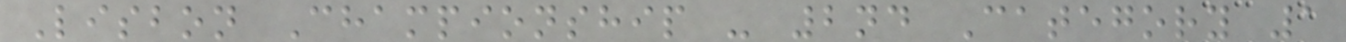Lisbon Championship - 2nd Category 1
